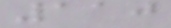110
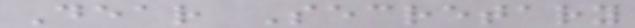Dear Secretary
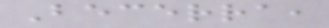Becerra,
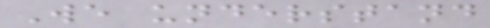We understand
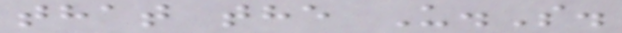that the U.S.
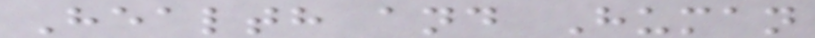Health and Human
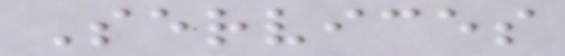Services
